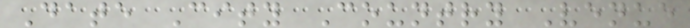Date City Country Venue
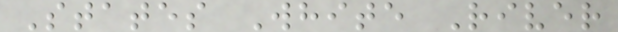States White River
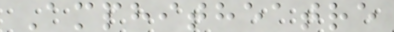Amphitheatre
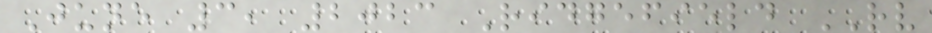June 3, 2023 Ridgefield RV
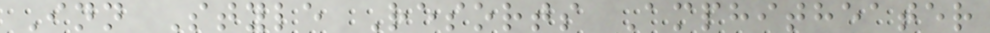Inn Style Resorts Amphitheater
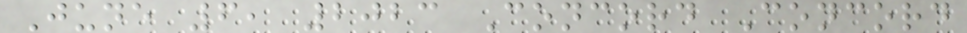June 6, 2023 Concord Concord
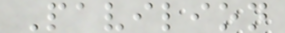Pavilion
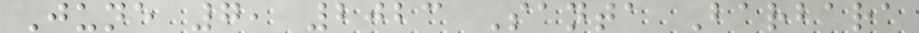June 7, 2023 Santa Barbara
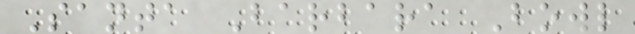Santa Barbara Bowl
